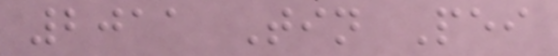2011 Tin Pei
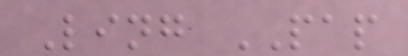Ling PAP
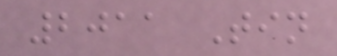2011 Tin
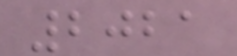2021
